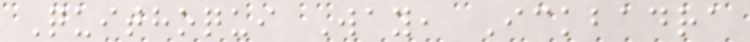Quithoqui Way, Ickbadra
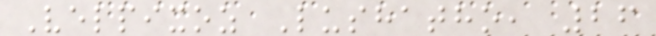Velpixoz Lushatho, 26
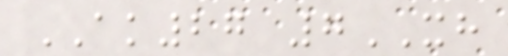AK27 7XH
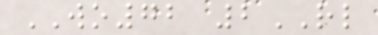WO72 2RL
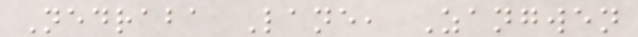Nedraba Lane, Zangwen
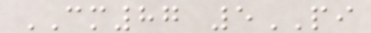CM87 5PI
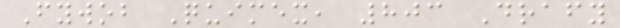Fywob Quimex, 803 Drafy
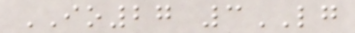IO27 3LG
